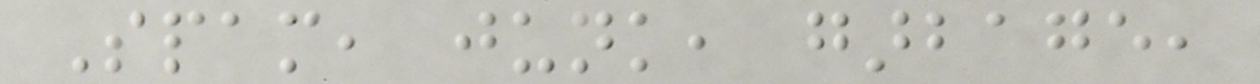Spam, junk, garbage,
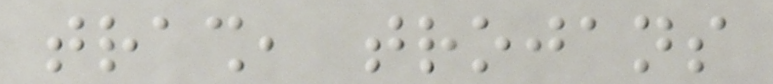trash, trojans
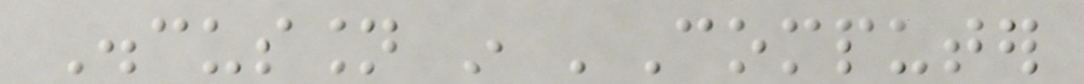Discussion in 'Computer
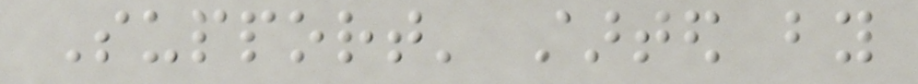Support' started by
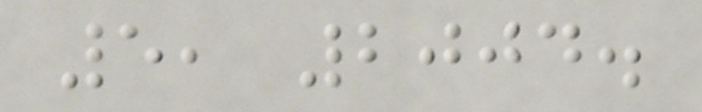5, 2004.
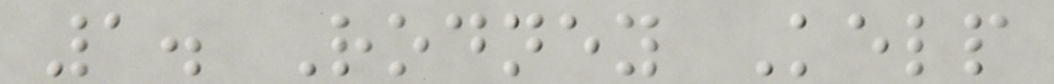1. Rodney Kelp
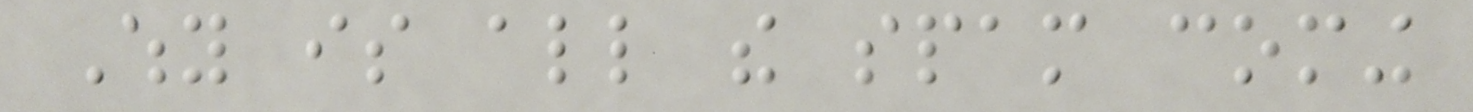Why is all the spam coming
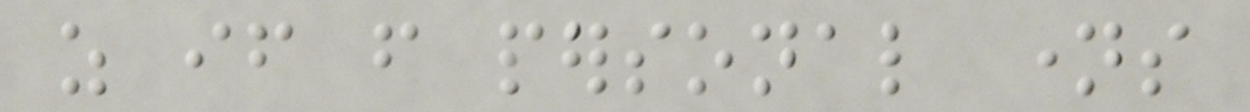as if from personal names
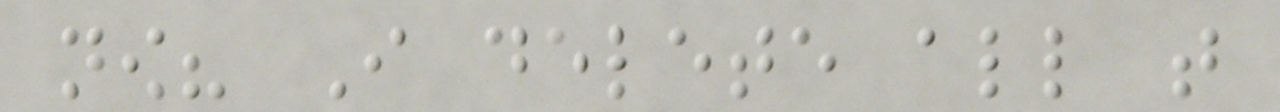now? I delete all that
